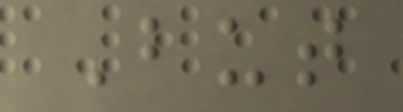But
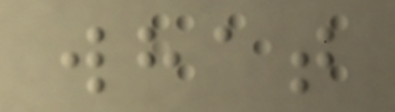what
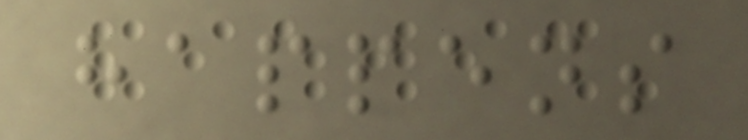happens
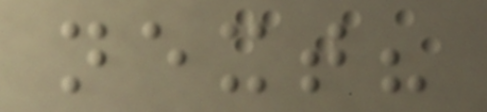next?
